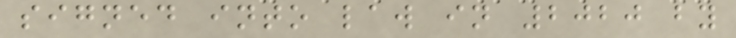signed into law in 2020 by
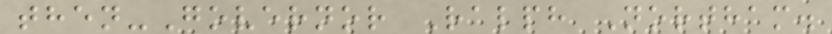then-Governor Ralph Northam.
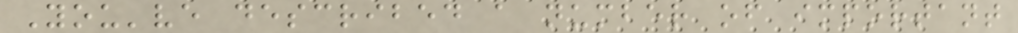You've described a number of important
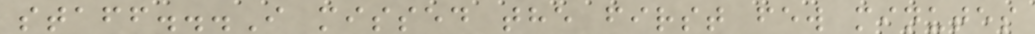staff...I missed the first few minutes
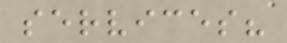services?
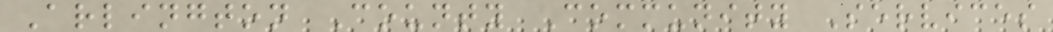Arlington County Community Services
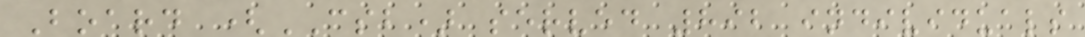Board (CSB) served 892 individuals
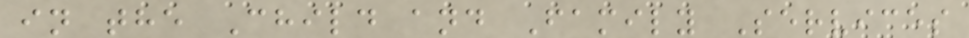in the Child and Family Services
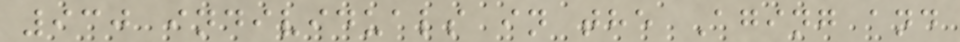930 individuals in the Aging and
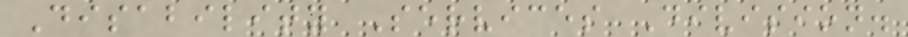Disability Services Division.
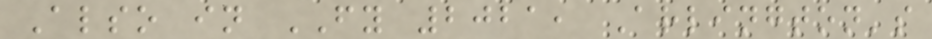Also in FY 2021, Arlington's
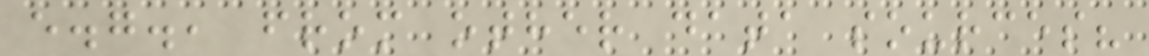e.g., from other data sources?
